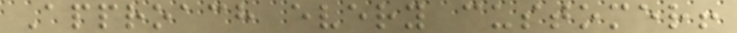Approach every customer!
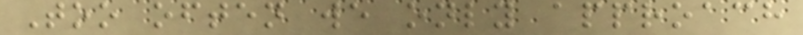Too often we only approach
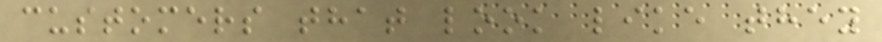customers that look like they
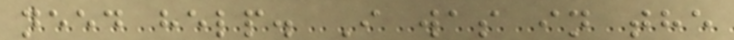need help. I was in the
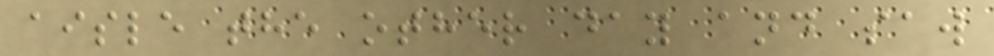aisle the other day and saw
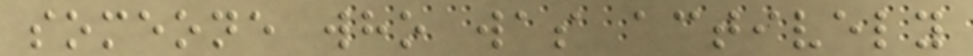someone who was actively
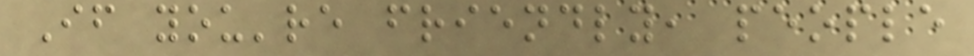If you're friendly, people
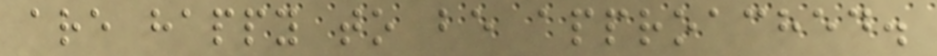are happy to be approached.
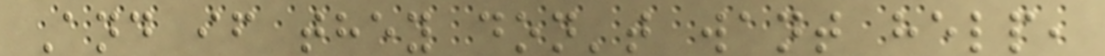And if they don't want help,
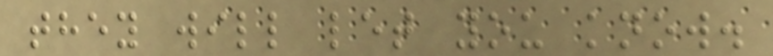they will let you know.
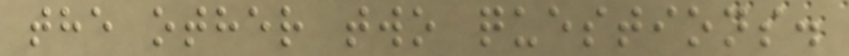the other two questions.
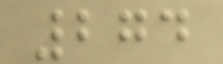274
